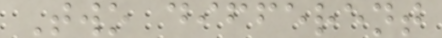Two different
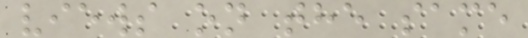views on the same
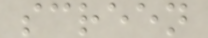screen
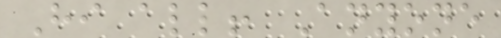Hi all! Anyone
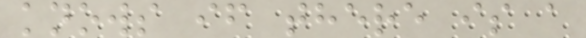knows if there is a
